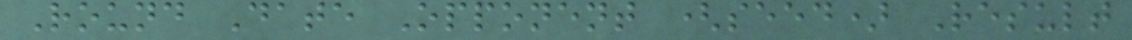Round Date Opponent (seed) Result
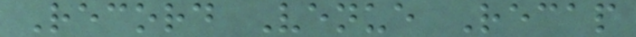Record Venue Recap
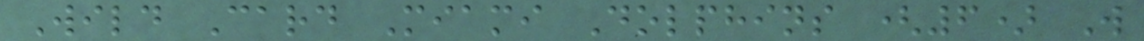Wild Card Miami Dolphins (6) W
